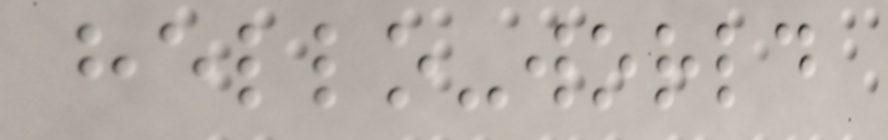hello-world
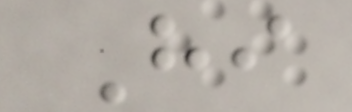Hi
